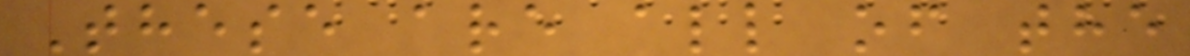These are all of the
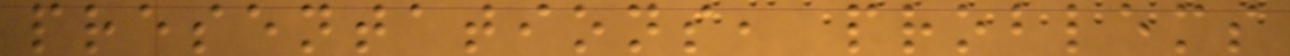presentations, problems
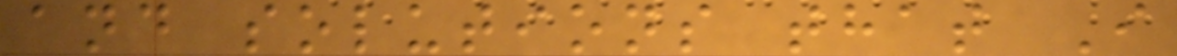and solutions that I
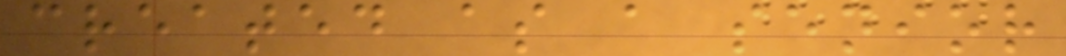created as a senior
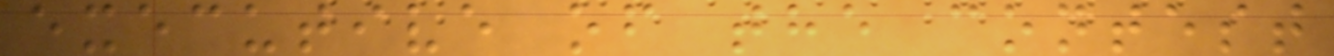executive of the contest
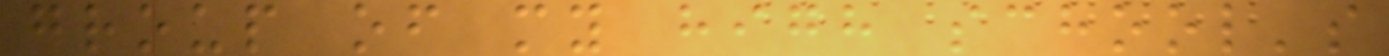group of my high school's
